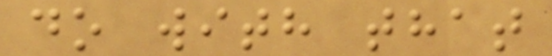do with that
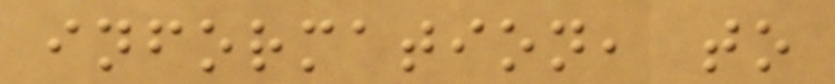information, to
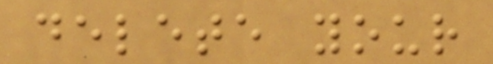delete your
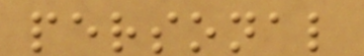personal
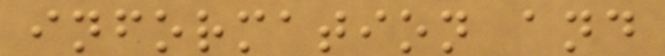information and
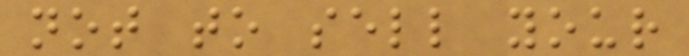not to sell your
